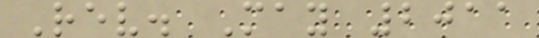Rev. May 2011
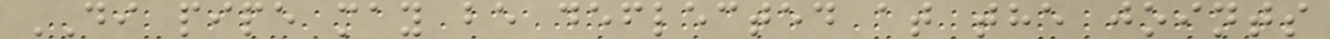DI pipe may be deflected at the joints
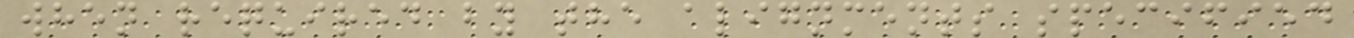when required by the alignments specified
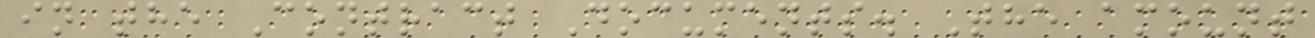in the Contract Documents. The amount
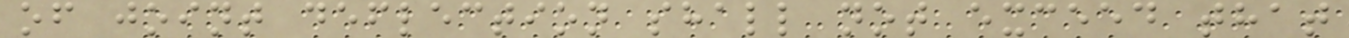of joint deflection shall not exceed that
